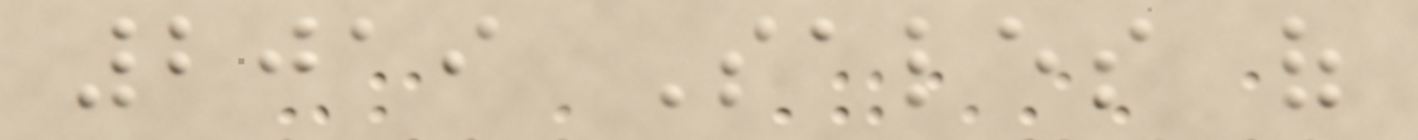2019 Sales of
